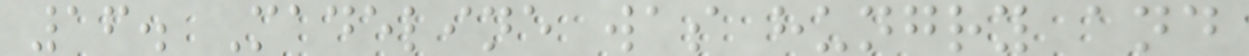16. Madeline was hungry and
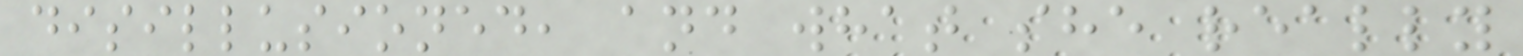disillusioned, and what she really
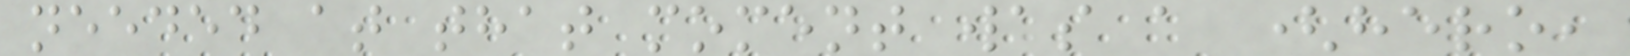needed at that moment was a (hero,
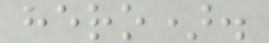hero).
